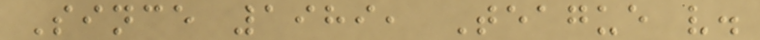Since 1989, Teague v.
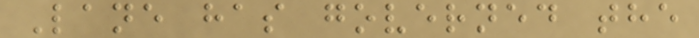Lane has governed the
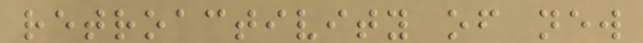retroactivity of new
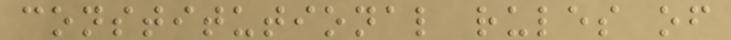constitutional rules of
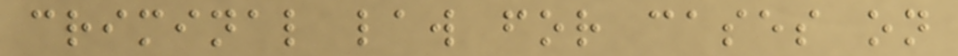criminal law for cases on
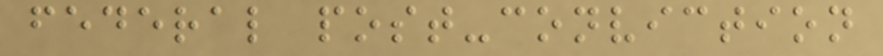federal post-conviction
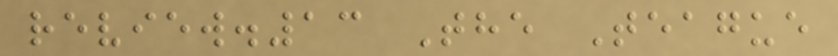review.13 The Teague
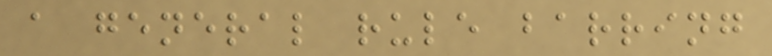a general rule barring
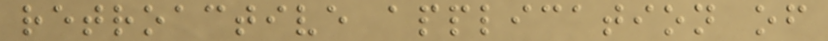retroactive application of
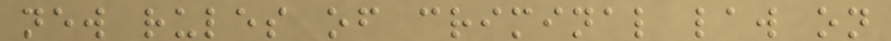new rules of criminal law on
